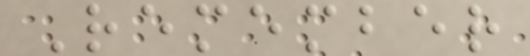Remember
